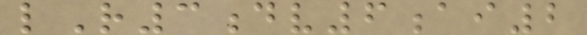lR3dv6ai2
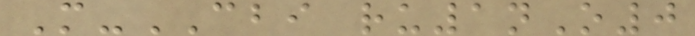M-CBI ru1nO0
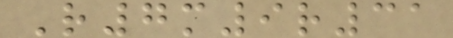R7m9r31
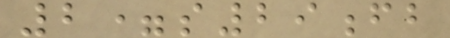2=s29fb
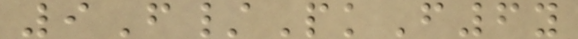9F/PkF6y
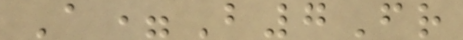A=B7Fr
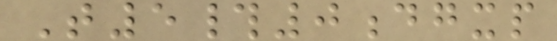T5#0dgxp
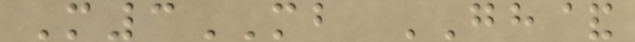M3MB GH&
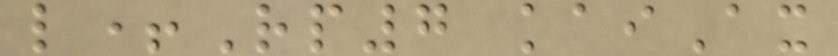l+Rp7 kaiAx
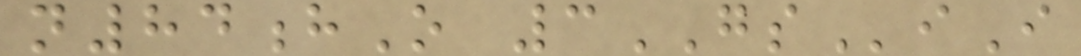n84hO 3GSiI
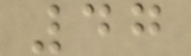47
